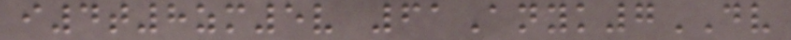i4t8zm5v 61Anyk7DV
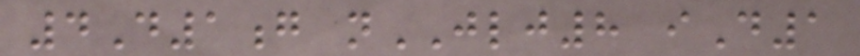4D1g nJLJ8 iD1
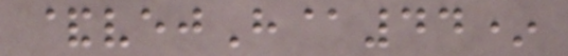&vejH@44*
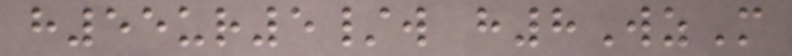h55ur5/w h8WzM
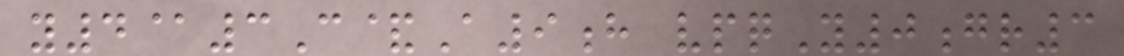y4@3C&A9h vpqY0gr3
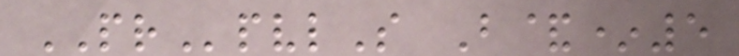PRpvlS B&*5
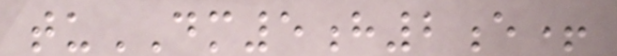tuDM5h2e+
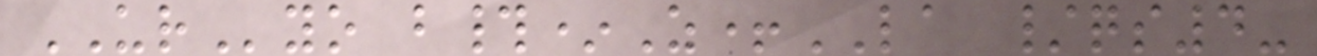URyo b#*Z+LA /qs4-
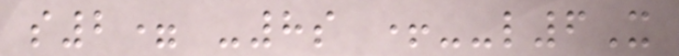s2= -8s +--l6X
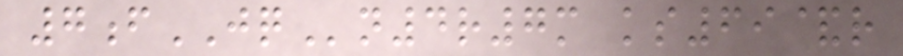7fJQn4r7m ks69&r
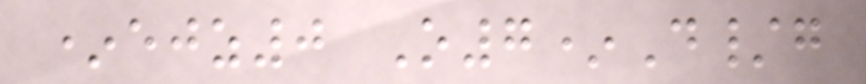*ejz0 O7*D/g
